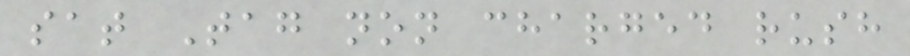sat Tag non charged rush
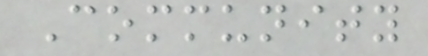Community
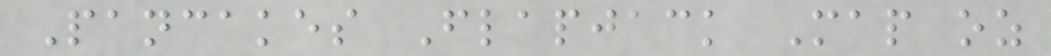Pancakes Flapjack Map oz
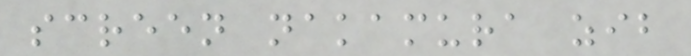screen nakamura zib
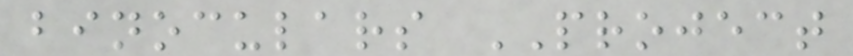binoculars PROJECT
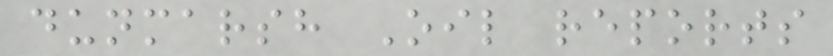dunmarsh Oil reports
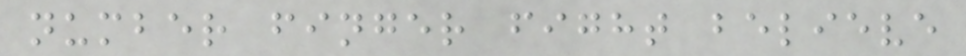number finger fight believe
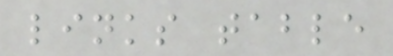links table
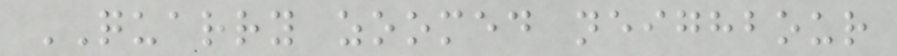QUARRY zoomed neighbour
